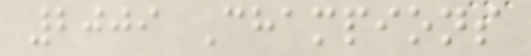2009 Champions
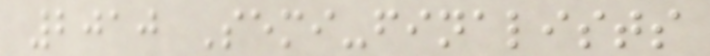2010 Semi-finalists
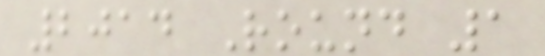2014 Round 1
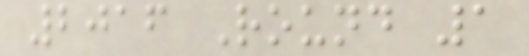2016 Round 1
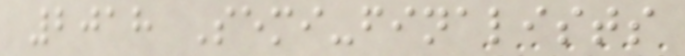2018 Semi-finalists
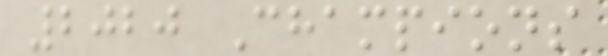2020 Champions
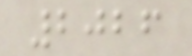2026
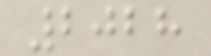2028
